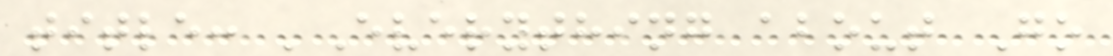title: 'Everything about Go
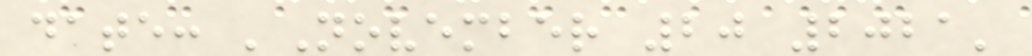date: 'November 20 2021'
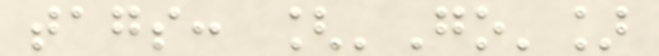tags: ['Go']
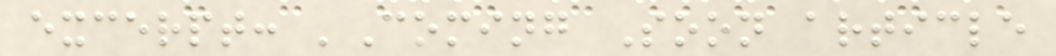excerpt: 'Coming Soon article
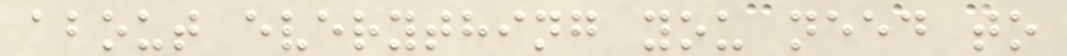about everything you need to
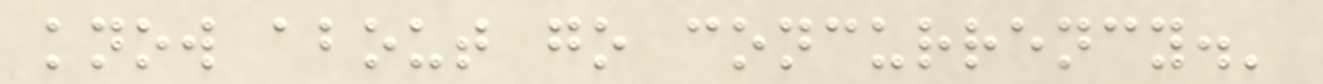know about go concurrency.'
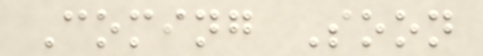Coming Soon
